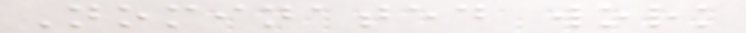Nominated work
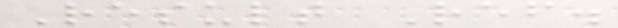Result Ref.
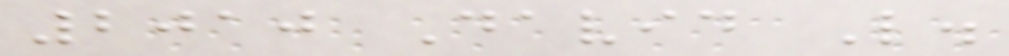2010 David L.
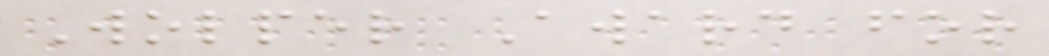Wolper Award for
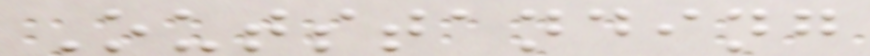Outstanding
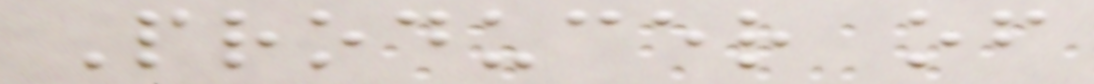Producer of
